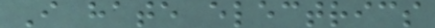I hate electrics
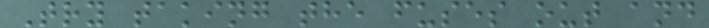Try taking the fuses out and
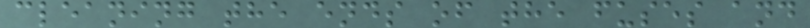cleaning the ends of the fuses and
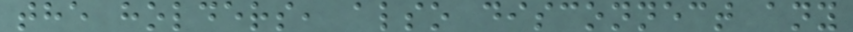the holders, also disconnect any
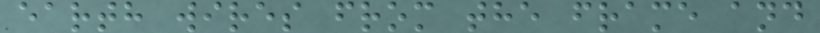earth wires from the frame and
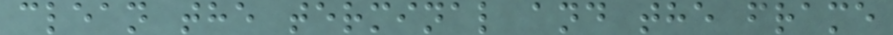clean the terminal and the frame
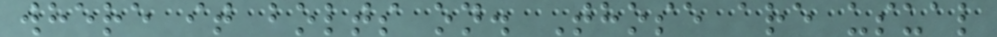where it bolts on. Those are usual
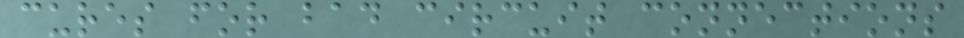cures for bad circuit connections
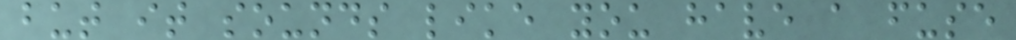but it sounds like you have a fuse
